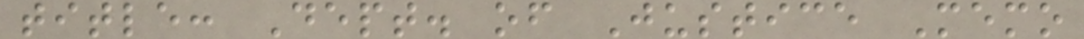title: Dept. of Justice Memo
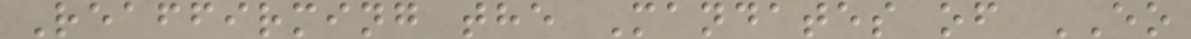Reaffirming the Mandates of EO
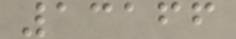13166
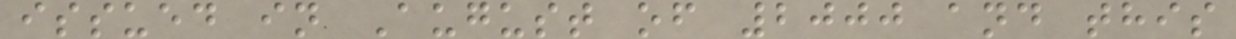issued in August of 2000 and this
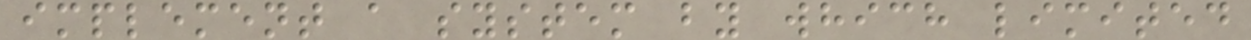implement a system by which limited
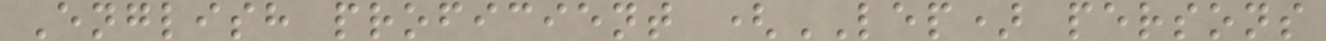English proficient (LEP) persons
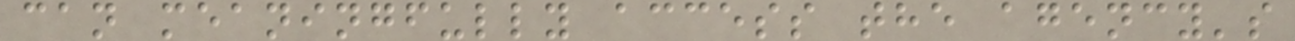can meaningfully access the agency's
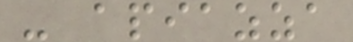- apiazza
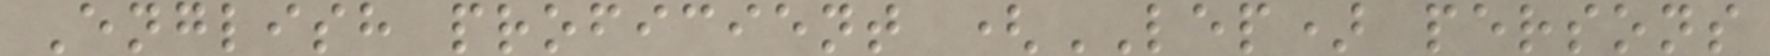English proficient (LEP) persons
